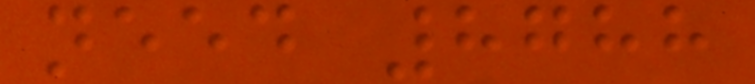need 8788
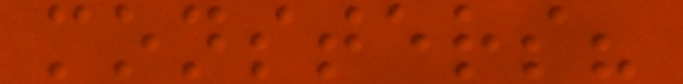monsters?
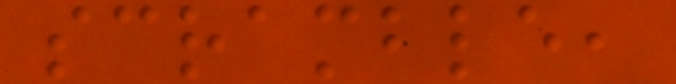scramble,
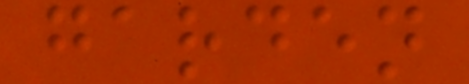garden
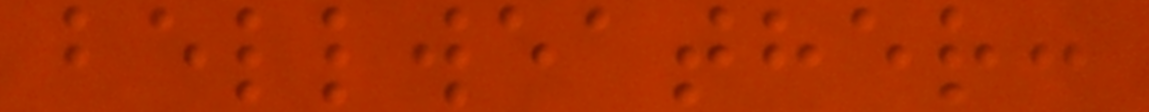bellweather:
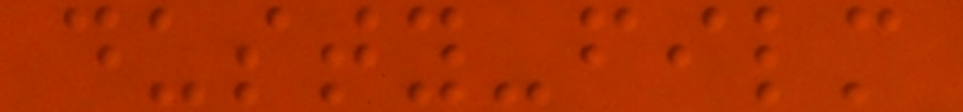dusty-film
